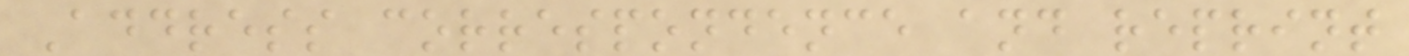Address correspondence and reprint
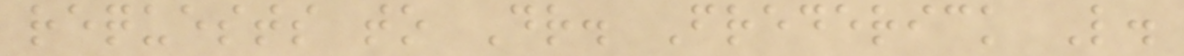requests to Dr. Frederick L.
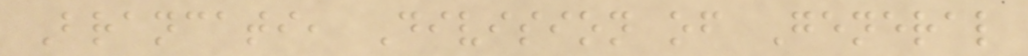Brancati, Division of General
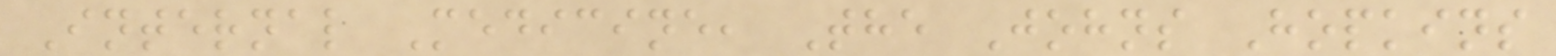Internal Medicine, The Johns Hopkins
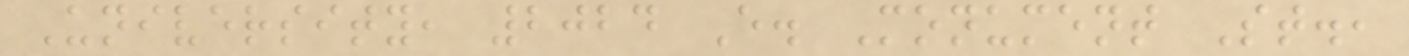University, 2024 E. Monument St.,
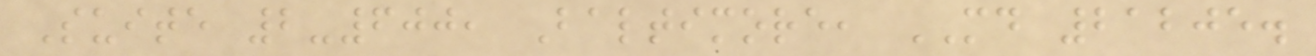Suite 2-600, Baltimore, MD 21205.
